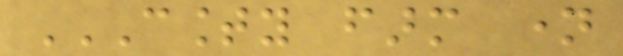COUNTY FARM NAME
